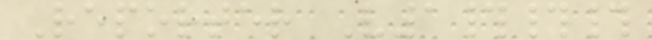Reporter V1###
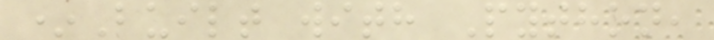*Built with Python,
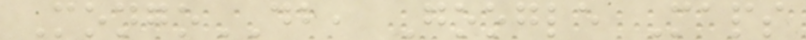MongoDB, Google Maps
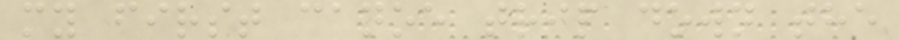my first canoe trip down the
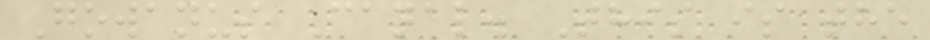Gowanus Canal. This is the
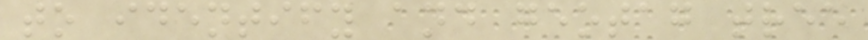to identify and geotag tree
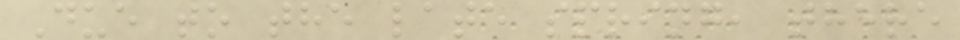Due to the late spring, there
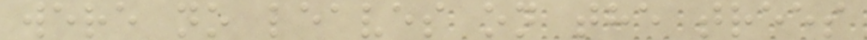were no leaves on the trees
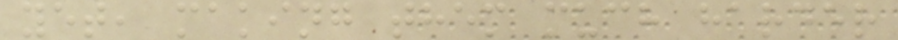yet, making them much harder
